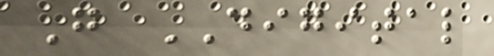Go DIGITAL
